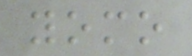yomo
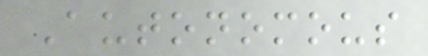Autonomous
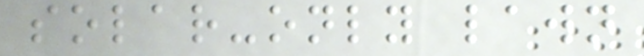solar-only lawn
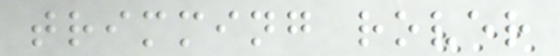trimming rover
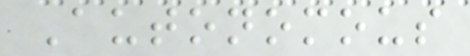Autonomous
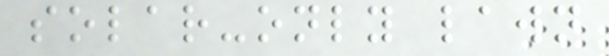solar-only lawn
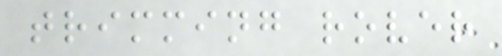trimming rover
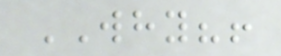WHY?!
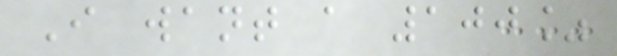I want a 100%
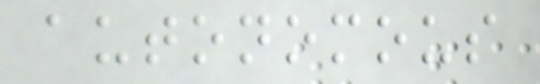autonomous
